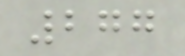277
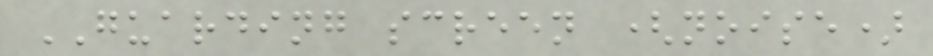GUARDING screen (noise)
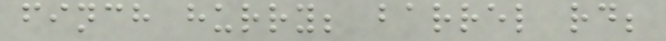finch hurry; barrel rd;
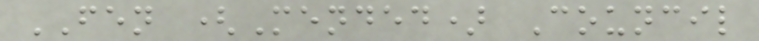FEN (Mended) Council
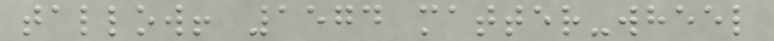tallow! 1574 matter-wheel
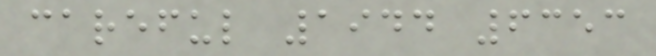careful 1944 6353
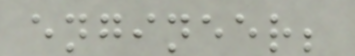engineer;
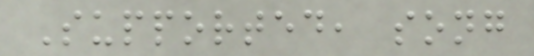Supported, song
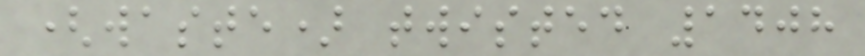(waste) twisted 1408
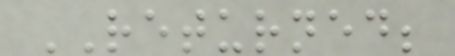RETURNED;
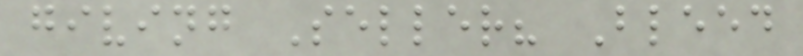giving Seller? Bleed
